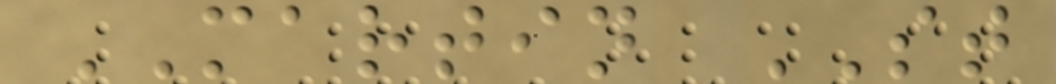MARTIN ST
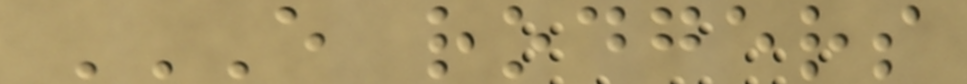E RODGERS
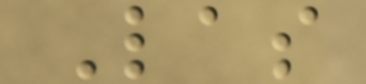Las
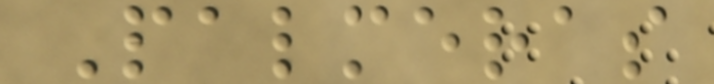Palmeras
